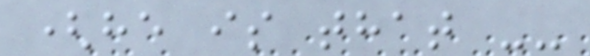(he is that --
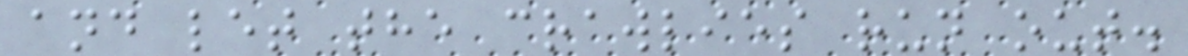and let the crawlies run out.
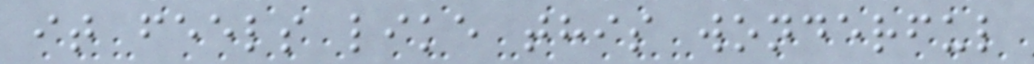it feels like this wonderful
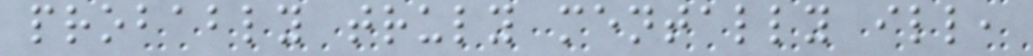probably truly mentally ill,
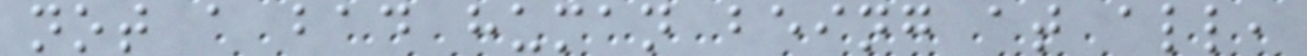not a bad human being at all,
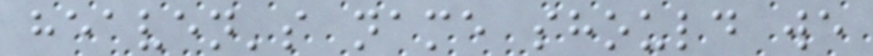heaven's name should we
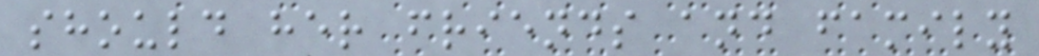should her friends and family
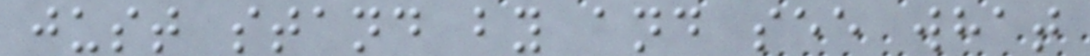just stand by and see what
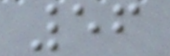56
